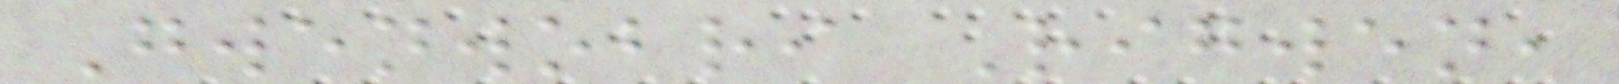Gwenwobri Rigwen,
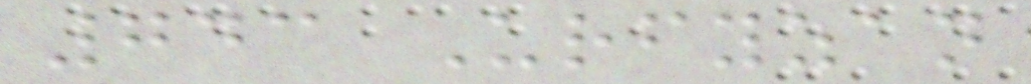743 Urfyzan
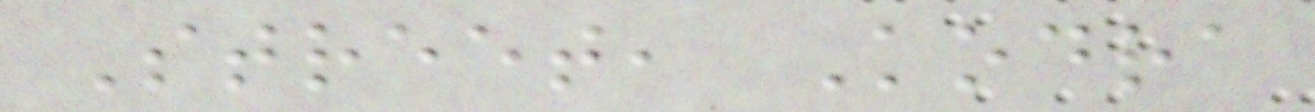Street, Kodra
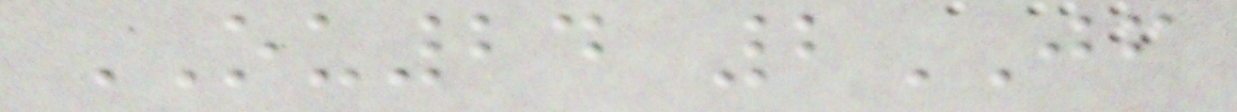OU24 2JF
